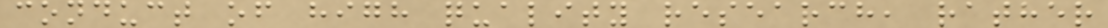conduct of high quality research, rather
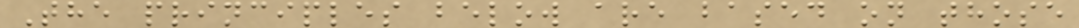The principles below are based on those
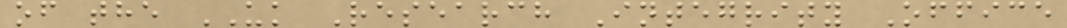of the UK Research Integrity Office
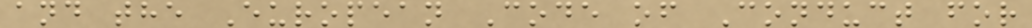and the European Code of Conduct for
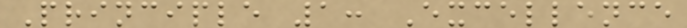Principle 1: Excellence
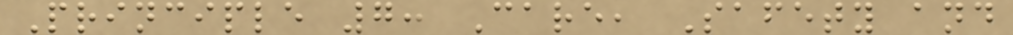Principle 7: Care, Safety and
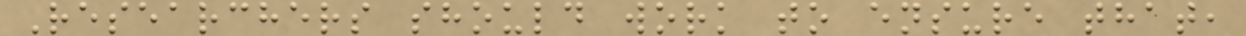Researchers should work to ensure that,
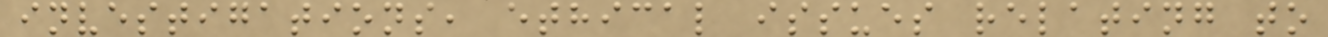investigations, ethical issues relating to
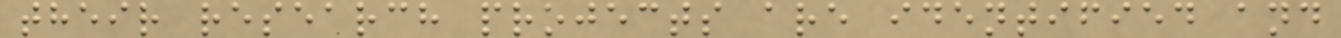their research projects are identified and
